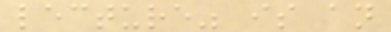lecture" is an
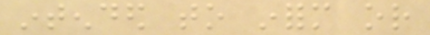intended to inform or
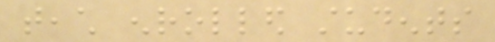teach enrolled students
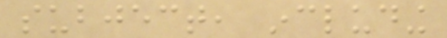subject, including
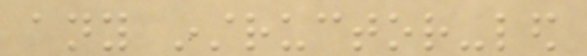any instructor-led
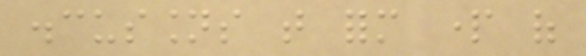discussions that form part of
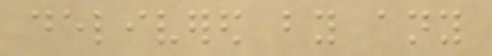delivered by any
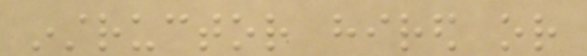instructor hired or
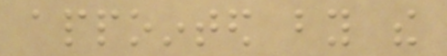appointed by the
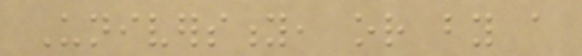University, or by a
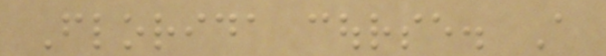Florida course. A
